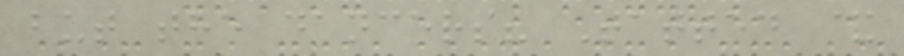but the dancers? Tatted &
